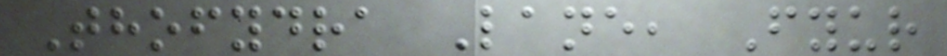Thofydra Lane, Fyur
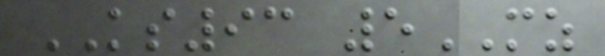KS93 5MZ
